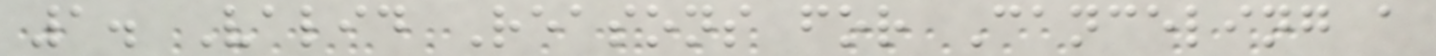1. Valid Reasons for Canceling a
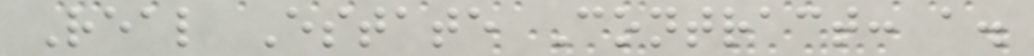Real Estate Contract: a.
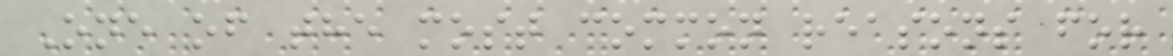One of the most common reasons for
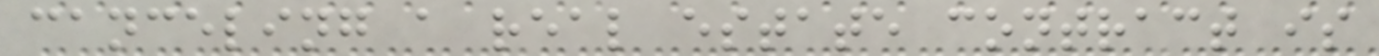canceling a real estate contract is
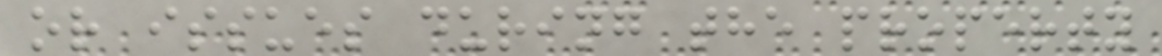or issues during the property
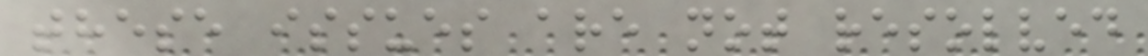these issues are not resolved
